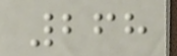268
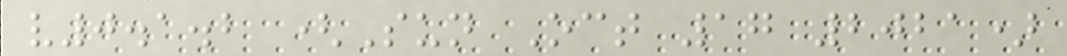v0.1.2 (Sun Oct 17 2021)
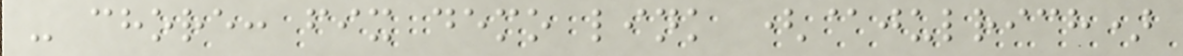- chore: fix demo link (@julrich)
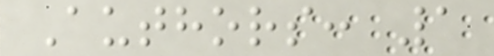Authors: 1
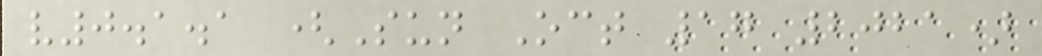v0.1.1 (Sun Oct 17 2021)
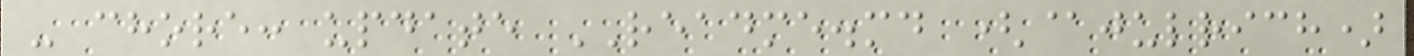- chore: update README.md (@julrich)
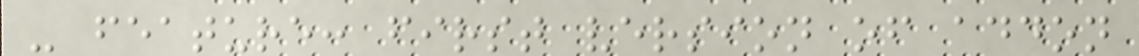- feature: first version of addon
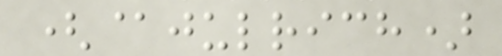(@julrich)
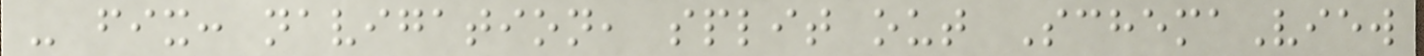- fix: navigation, split out SchemaView
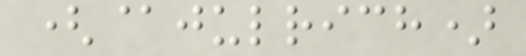(@julrich)
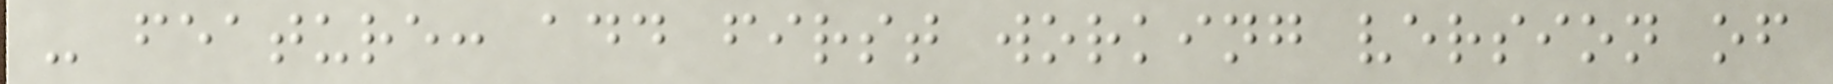- feature: add first working version of
